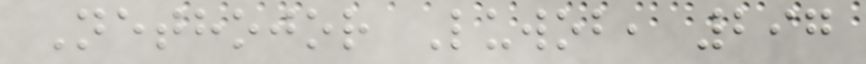Nethojor Luwob, 297
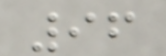96
